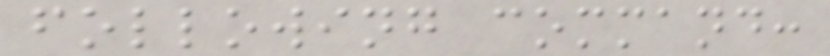following command:
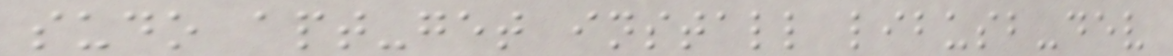sudo apt-get install libusb-dev
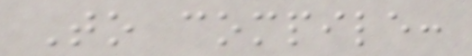To compile:
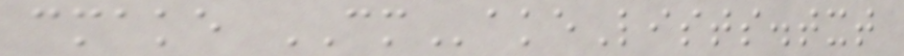cmake CMakeLists.txt
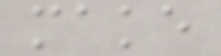make
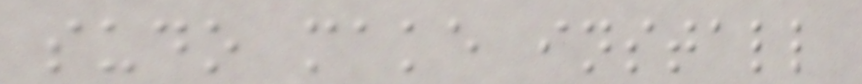sudo make install
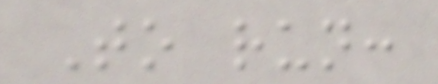To run:
